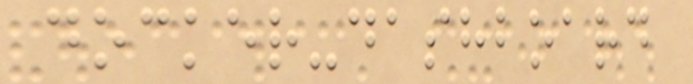docker-dashboard
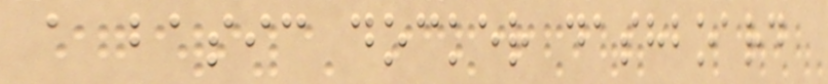a basic docker dashboard
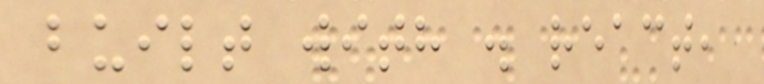built with . react,
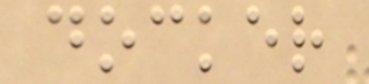docker
